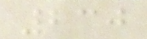230
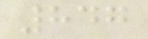847
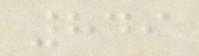849
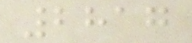2817
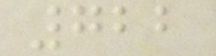722
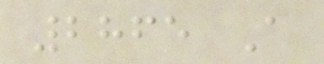2865 A
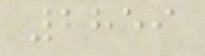2859
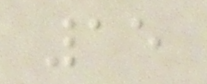15
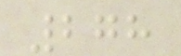278
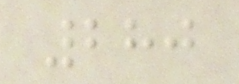280
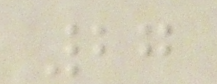27
